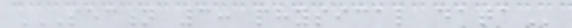SECTION 3: PHYSICAL DATA
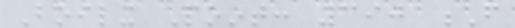Boiling Point: 390 F
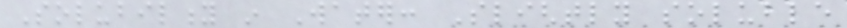Solubility in Water: Slightly soluble
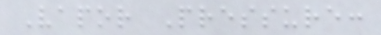Vapor Pressure:
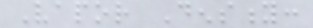Vapor Density:
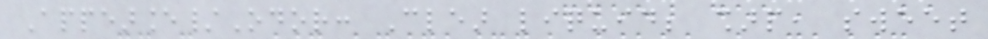Appearance/Odor: Clear liquid; sharp, sweet
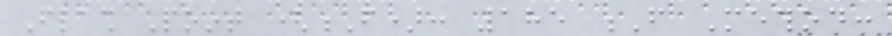Flash Point (F): 185 F Method:
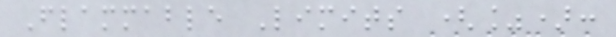Flammable Limits (%):
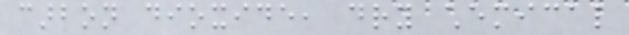carbon dioxide, dry chemical
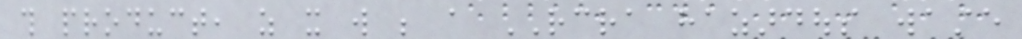this product, as it will be a RCRA hazardous waste
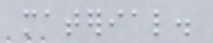material.
